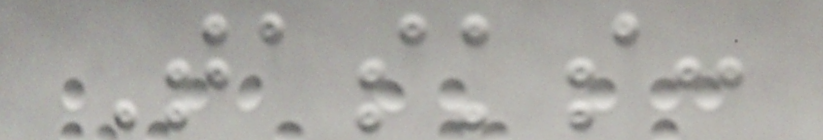Tasks:
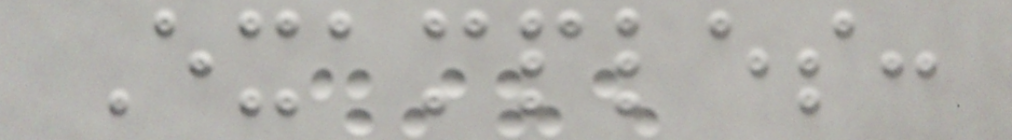Examples:
